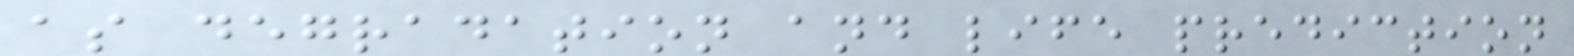as degradation and life prediction
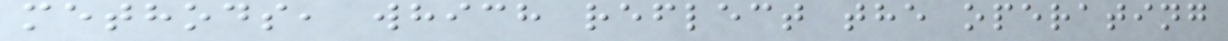methods, which reflect the operating
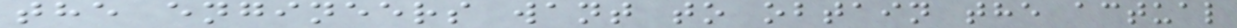the engineers want to obtain the actual
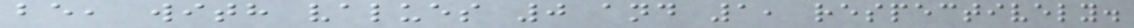be, with values 0 and 1, respectively.
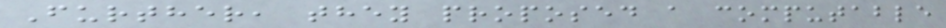Further, they proposed a computable
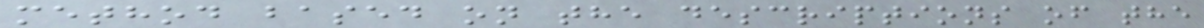method based on the descriptions of the
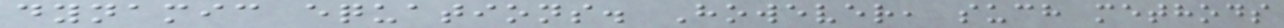dynamic equations. However, such methods
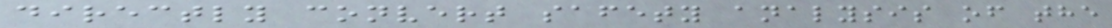directly convert safety analysis of the
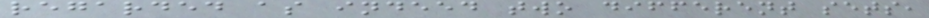regarded as indeed two different sets,
